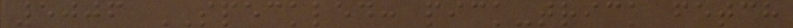5006 SPECKLED: pick-trick fetch
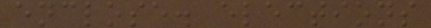enclose. elections
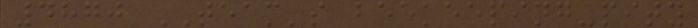4870 TEAM's beekeeping-pity
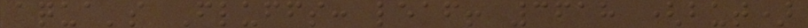aqua's Fluffs: leaf! 3618 (but)
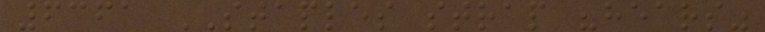6361 STAPLES strap "hears"
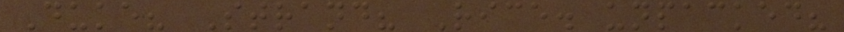Duke? Strand? Rice. unpacked?
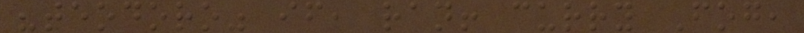"teodoro" if, ran! curry Fog,
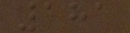181
